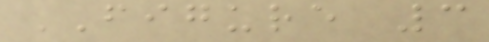FIGURE 3
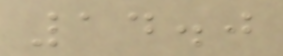14.0
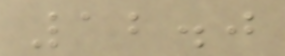12.0
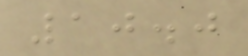10.0
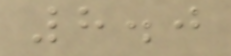8.0
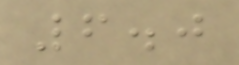6.0
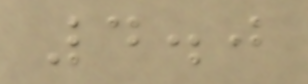4.0
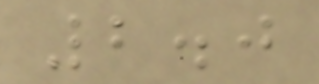2.0
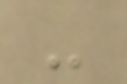-
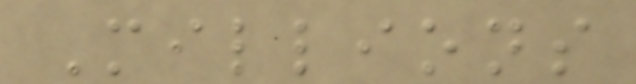Millions
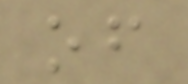of
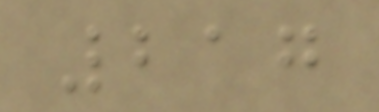217
